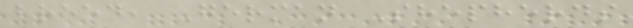breed, German Shepherds
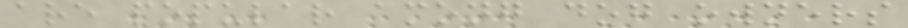are popular among dog owners
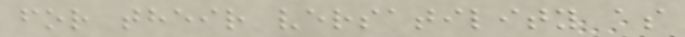for their versatility as
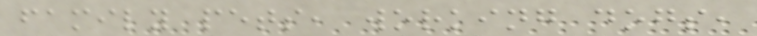family pets, working dogs,
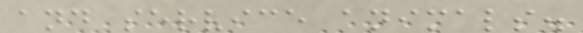and service animals.
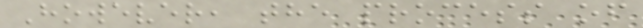However, the process of
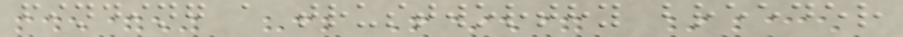finding a trustworthy breeder
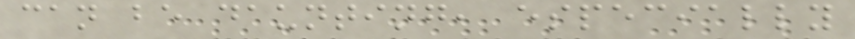can be daunting, especially
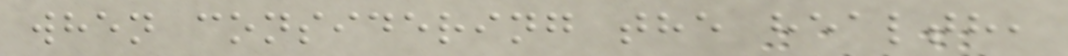when considering the health,
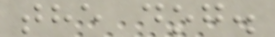the dog.
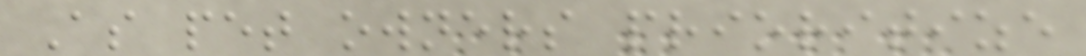As pet owners prioritize
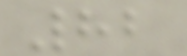82
